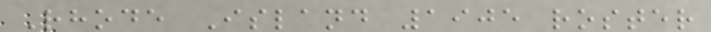Rhode Island 1905 roster
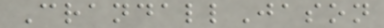CrandallJason
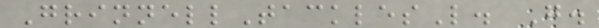GrinnellTacklesL. G.
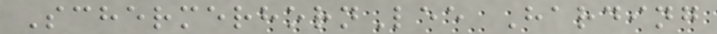SchermerhornLee Harding
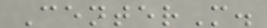CenterM.
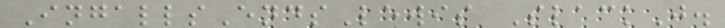IngallsEndsLewis SlackJ.
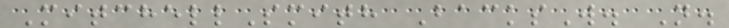MitchellSmith BacksW. N.
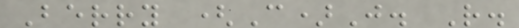Berry (C)J. R.
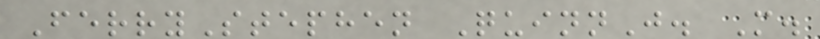FerryStephen QuinnJ. M.
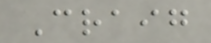Craig
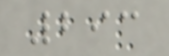293
